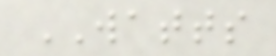WATTS
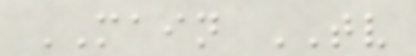MAIN TV
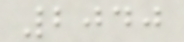2040
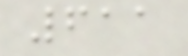611
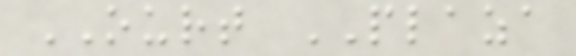OURT PLAZA
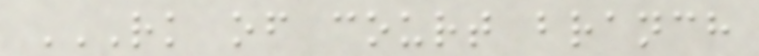RK OF COURT BRANCH
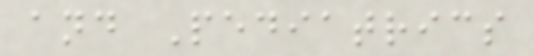and Pediatrics
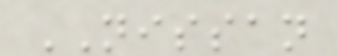NISSAN
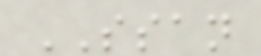SSAN
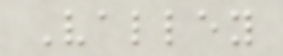Valley
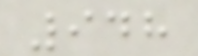948
